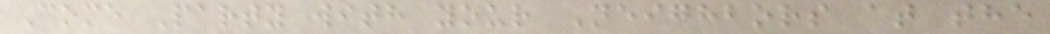Come Party with your Neighbors at the
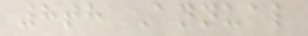8th Annual
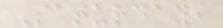Saturday,
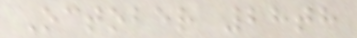October 28th
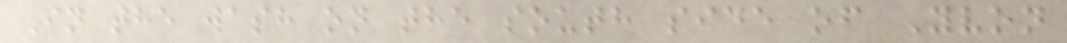In the wash on the south side of Yvon
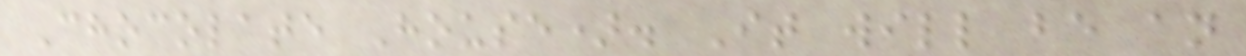Chocolate House). It will be an
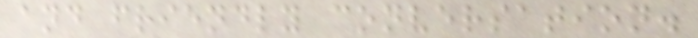and friendly conversation.
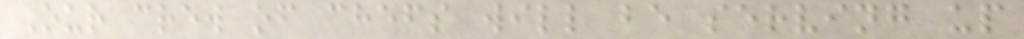Our crew of chefs will be serving up
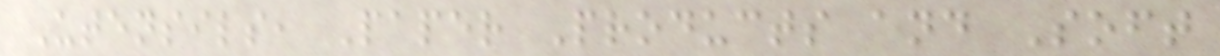Utensils, Paper Products and Soft
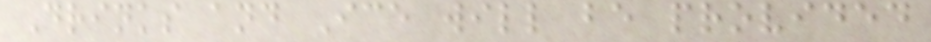Drinks and Ice will be provided
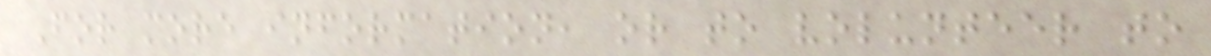For more information, or to volunteer to
